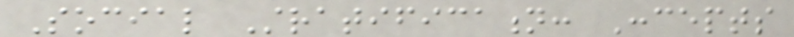Social Stratification: Concepts
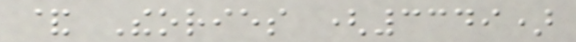& Theories (3349)
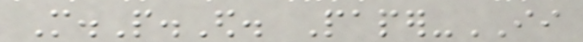M.P.Ed. Paper-II
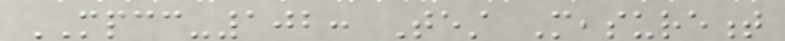MPCC-102: Test Measurement
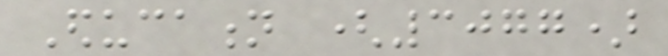Education (3077)
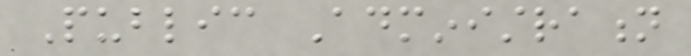Public Administration
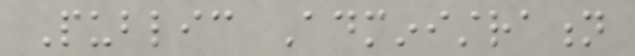Public Administration
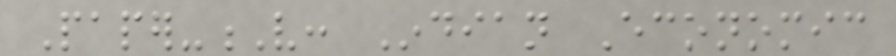Paper-V: Indian Economic
